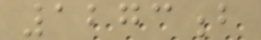1273b
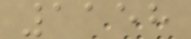1158
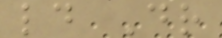ld Dr
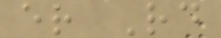er Rd
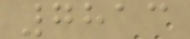7813
